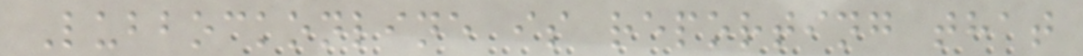Lubbockonline is reporting that
